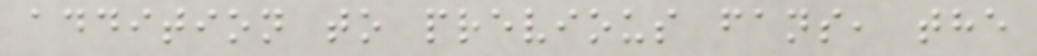addition to previous fans, the
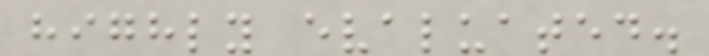highly evaluated.
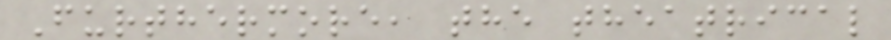Furthermore, the theatrical
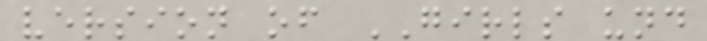version of GIRLS und
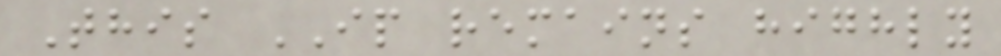This IP remains highly
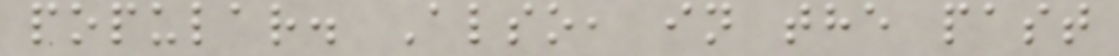popular. Also, in the past
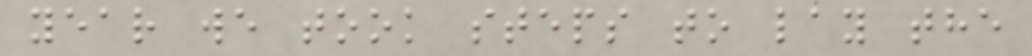year we took steps to lay the
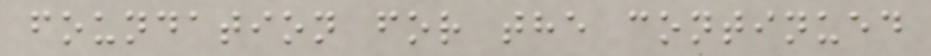foundation for the continued
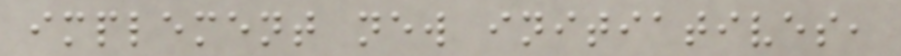implement new initiatives,
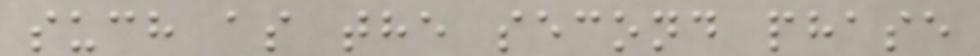such as the second phase
